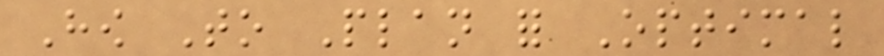How To Plan for Optimal
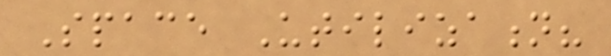Space Utilization?
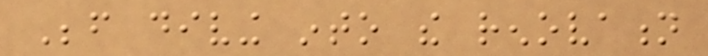Before diving into the renovation
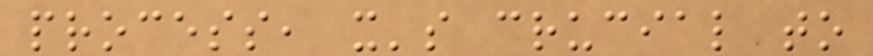process, it's crucial to
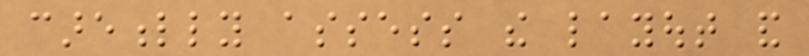carefully assess the layout and
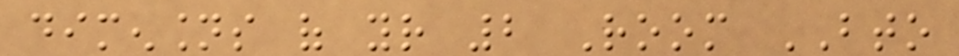dimensions of your 2 Room BTO
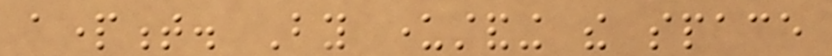apartment. By understanding the space
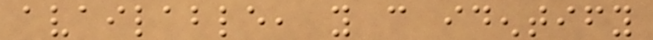available, you can identify
